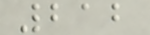212
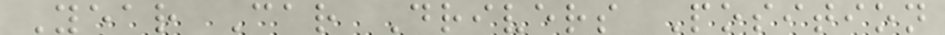Year Car Drivers Position
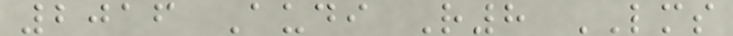2016 Audi R8 LMS
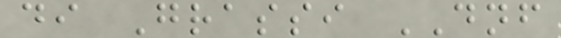di Grassi DNF
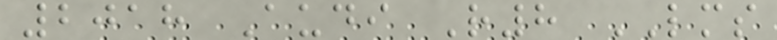2018 Audi R8 LMS
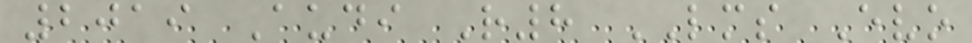2019 Audi R8 LMS Evo
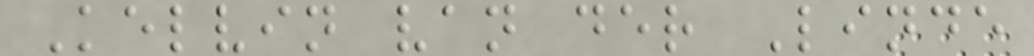Kelvin van der Linde
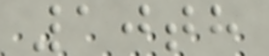10th
